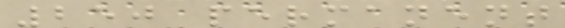250 permanent
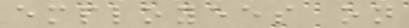employees on
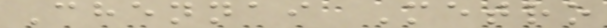Chennai Metro
